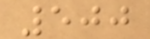500
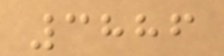3886
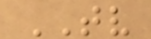TV
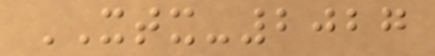XTX-2027
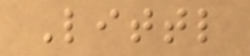Littl
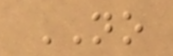NO
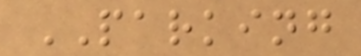PARKING
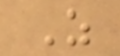Z
